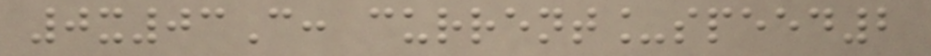0x03C: current_speed2
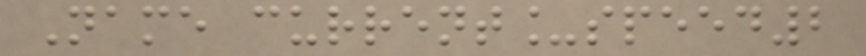Name current_speed2
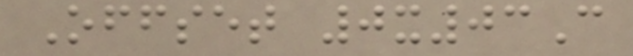Offset 0x03C
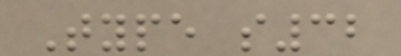Type s32
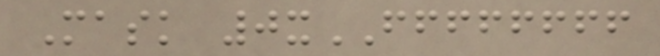Mask 0xFFFFFFFF
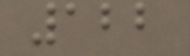122
